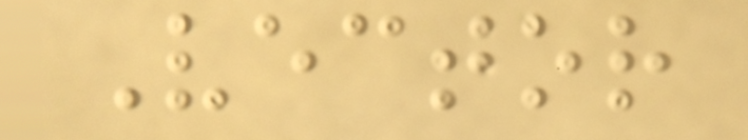Vector
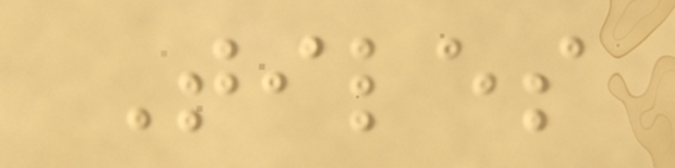Tiles
